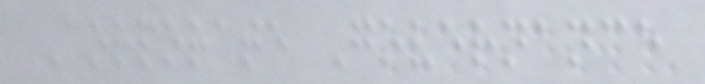Corporate Governance
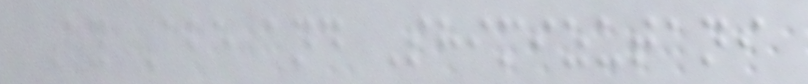By Abe and Shimizutani
